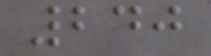240
